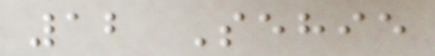12 Sehie
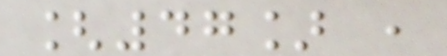[47] ,
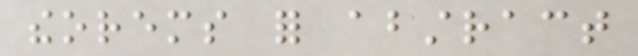theorems for abstract
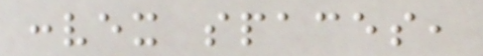convex spaces,
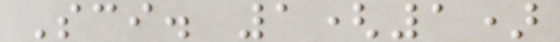Sci. 1(1)
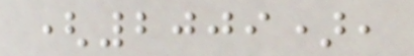(2009),
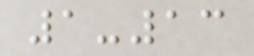1-13
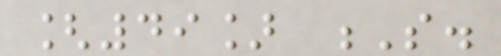[49] S.
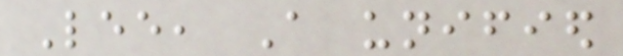Lee, A unified
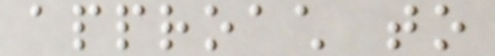approach to
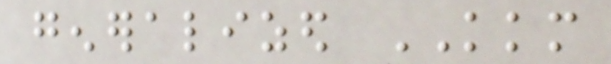generalized KKM
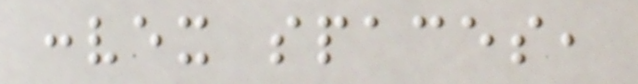convex spaces,
